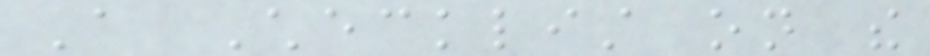A Checklist on the
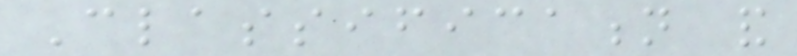Classification and
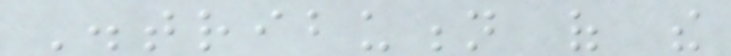Distribution of the
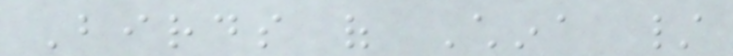Birds of China /
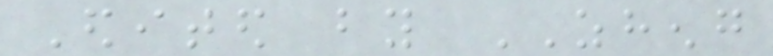Edited by ZHENG
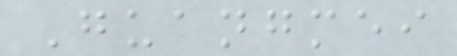Guangmei
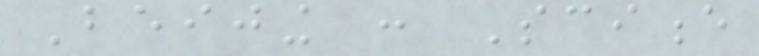Beijing : Science
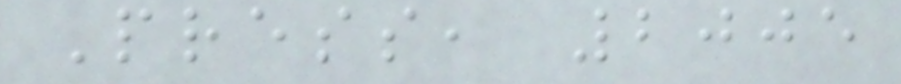Press, 2005
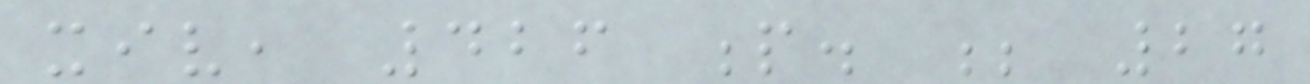xiv, 426 p. ; 27
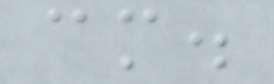cm.
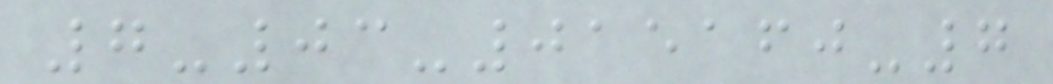7-03-015160-7
